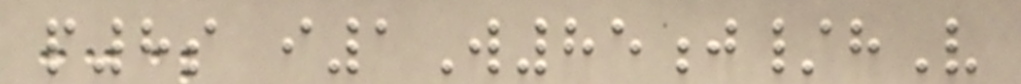p8s i1W85j/hV
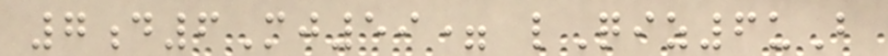7d6Mj59= lQiz6uB
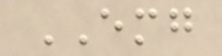EMG
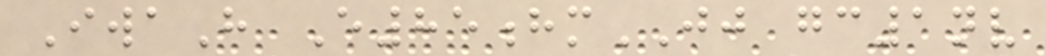IwaH E85hmJJ gc1nv
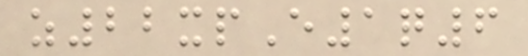z22xpE1q6
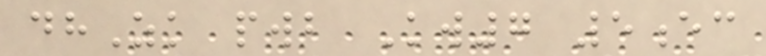dhZk pwb Kw7 5ec
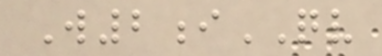W2iQV
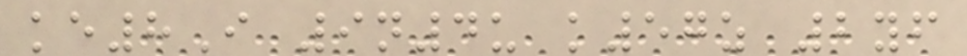ke8I 9n4u k57z 2yf
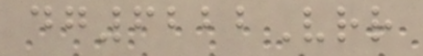dg6222Vrr
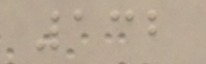132
